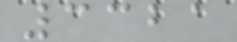3321
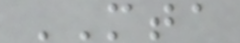MTA
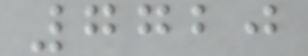7720
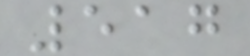517
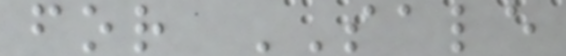for SALE
